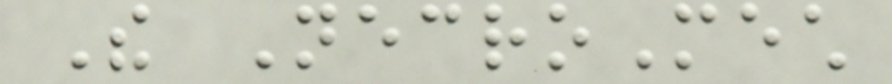The NecroMech
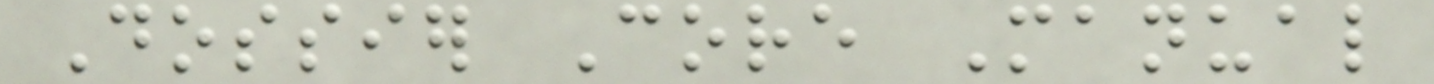Dossier Core Manual
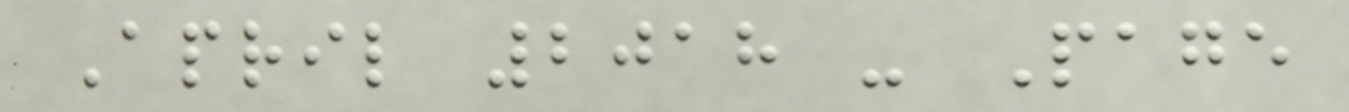April 2018 - Page
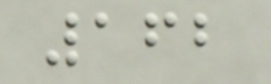162
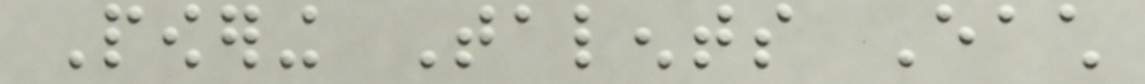Powering Talents Each
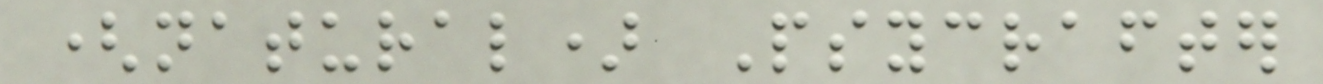(natural) Psycrafter
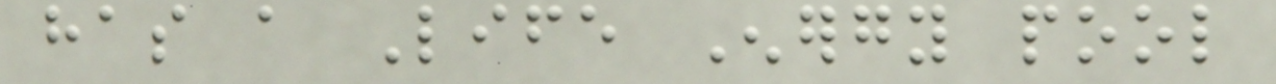has a Life Energy pool
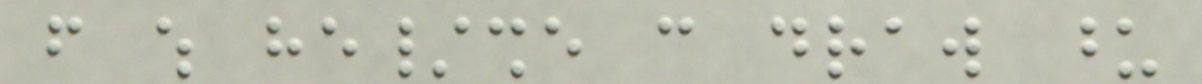from which he/she can draw upon
